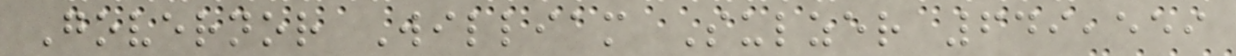Governor William Sulzer 649,559
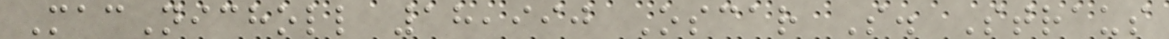MacNicholl 18,990 Oscar S. Straus
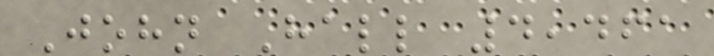John Hall 4,461
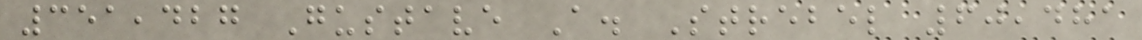351,427 Gustave A. Strebel 60,481
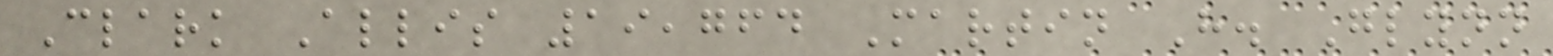Clark Allis 19,764 Martin H. Glynn
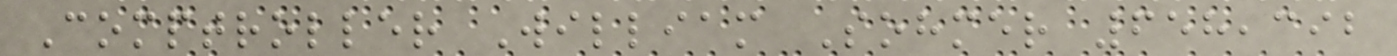Comptroller William Sohmer 658,392
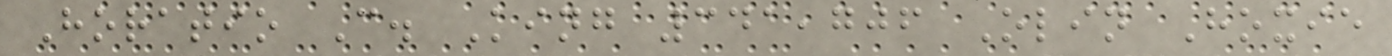Horatio C. King 341,706 Olin Hoxie
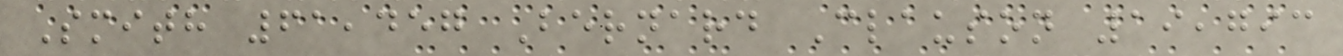Smith 61,457 Bernard Clauson 19,793
